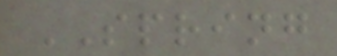SPRING
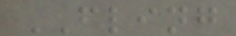FLING
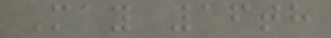May 16th
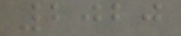2020
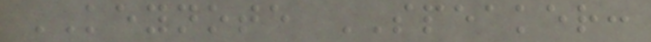KEYNOTE SPEAKER:
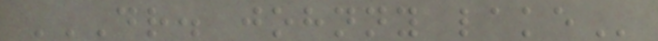DR. JOHNNY LAKE
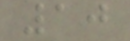10
